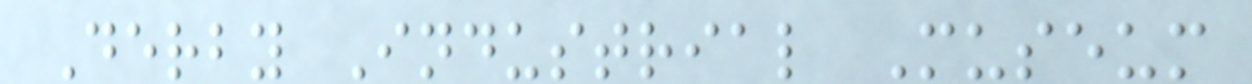Derby Industrial Museum
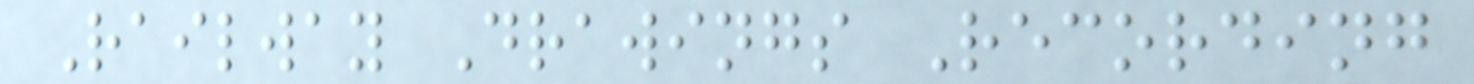Railway Drawings Recording
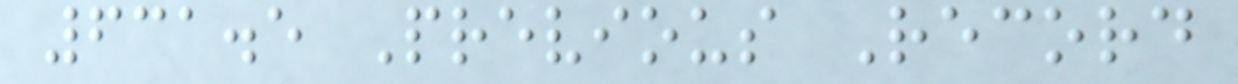631.5 Previous Record
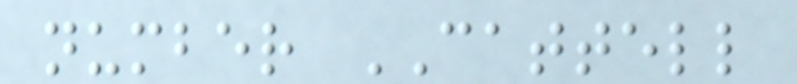number CATTELL
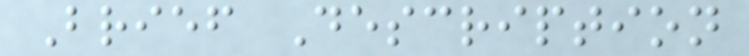Brief Description
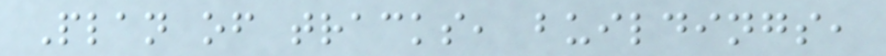Plan of tracks, buildings,
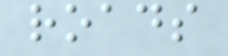roads
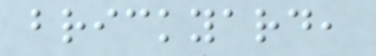brickyard,
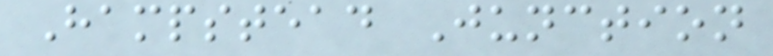Hampstead Junction
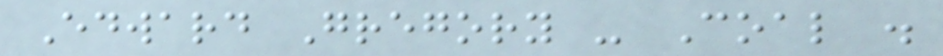Edward Gregory - Coal .
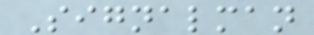Signalman
